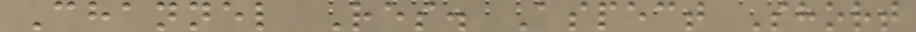Channel Res. Aspect Short
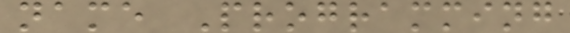name Programming
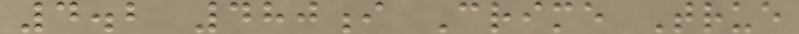4.2 480i Crime True
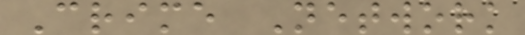Crime Network
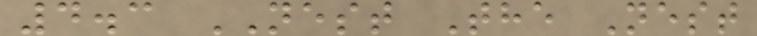4.3 NEST The Nest
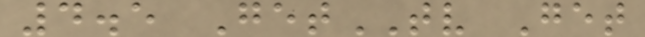4.5 GetTV Get
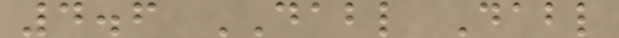4.6 DABL Dabl
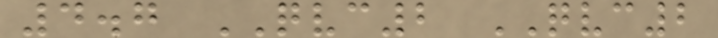4.7 QVC2 QVC2
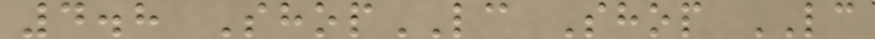4.8 ShopLC Shop LC
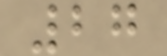27
